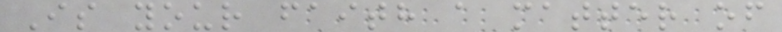Is your faith a matter of
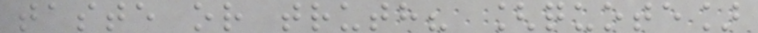taste or truth? [quote]
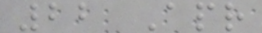22 Apr
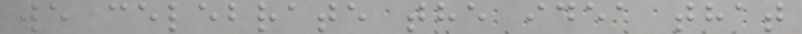we celebrate the idea that
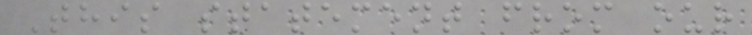This statement from our
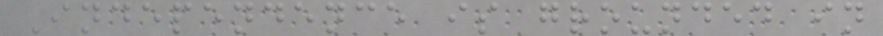Independence is grounded in
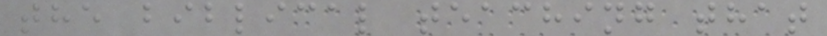the biblical teaching that
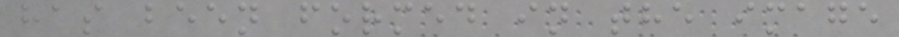has been formed in the image
